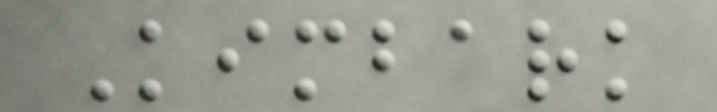Kimbark
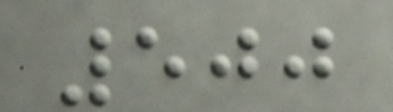500
